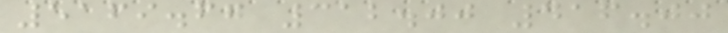5169.67 312.00 416.00
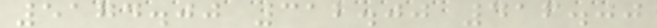5174.00 312.00 416.00
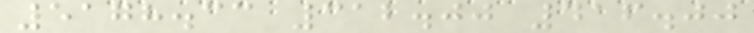5178.33 312.00 416.00
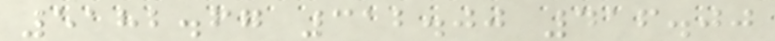5182.67 312.00 416.00
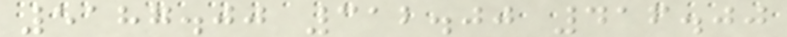5187.00 312.00 416.00
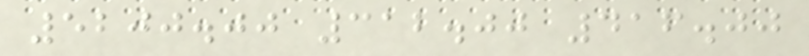5200.00 312.00 416.00
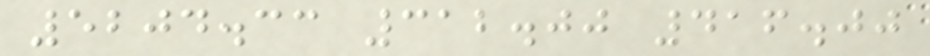5204.33 312.00 416.00
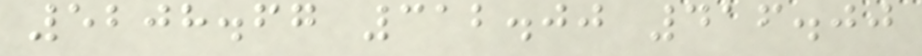5208.67 312.00 416.00
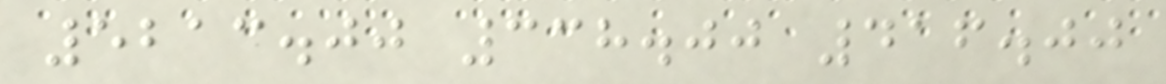5213.00 338.00 416.00
